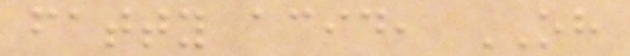fatty acid, OH
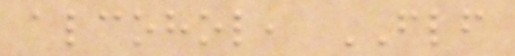alcohol, FLF
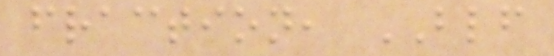fraction, BLF
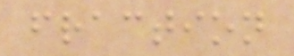fraction
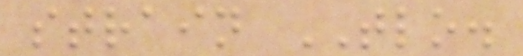strain TLO.
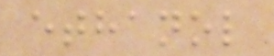ethanol
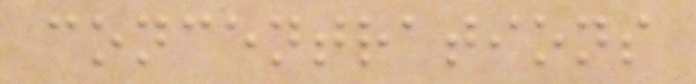concentrations
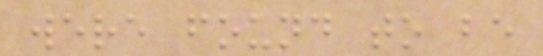were found to be
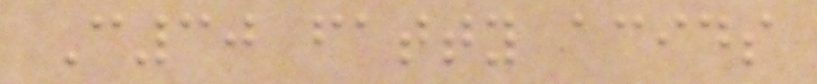C30 fatty acids
